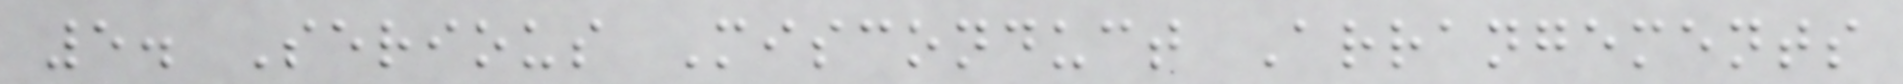5. Serious Misconduct Arrangements
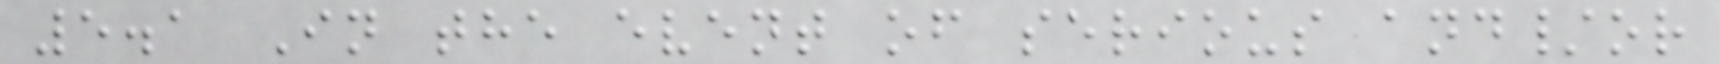5.1 In the event of serious and/or
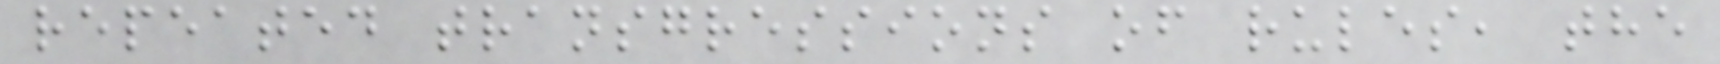repeated transgressions of rules, the
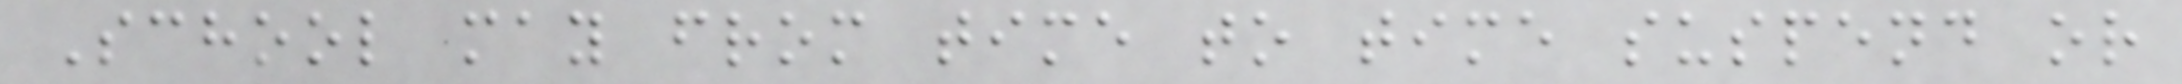School may from time to time suspend or
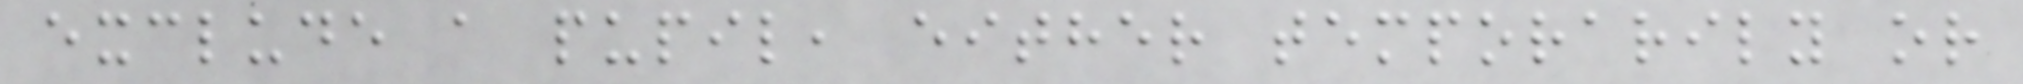exclude a pupil, either temporarily or
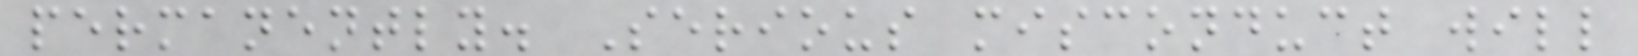permanently. Serious misconduct will
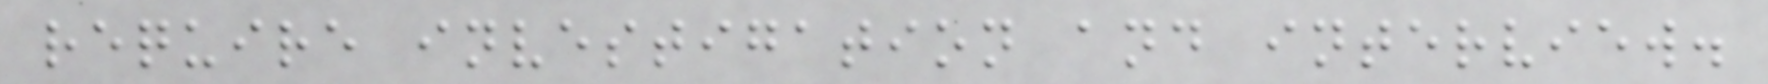require investigation and interview.
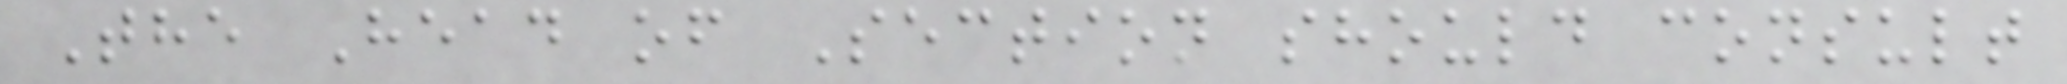The Head of Section should consult
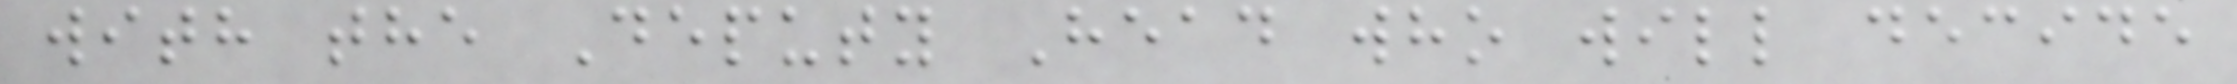with the Deputy Head who will decide
